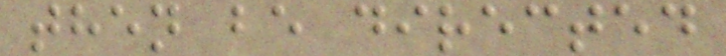then be directed
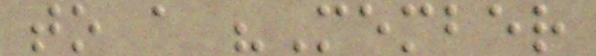to a "Member
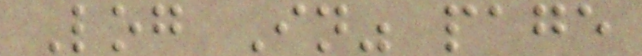Log In" page
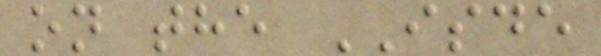on the ISDE
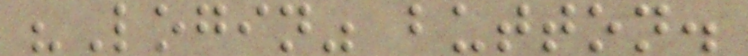"Login" button.
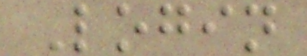Login
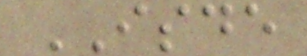ISDE
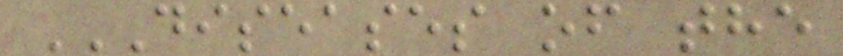DISEASES OF THE
